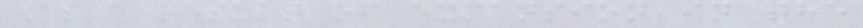As a result of expansion in the
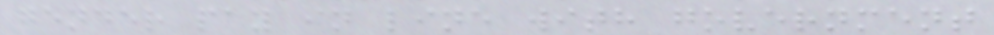gender pay in line with government
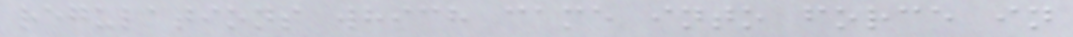regulations which came into force in
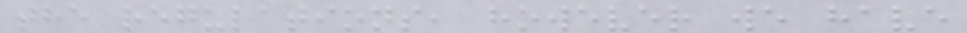the regulations, however we have
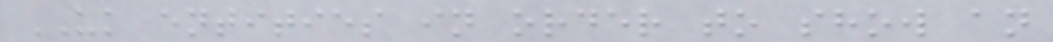UK entities in order to show an
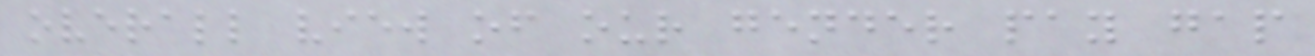overall view of our gender pay gap
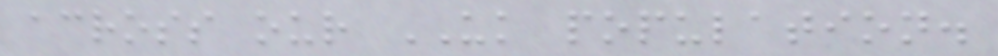across our UK population.
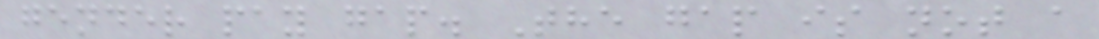gender pay gap. The gap is not a
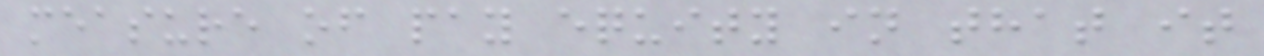measure of pay equity in that it
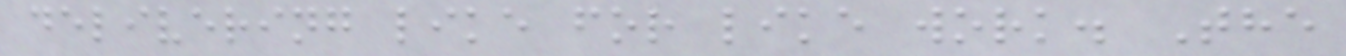delivering like for like work. The
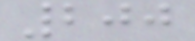200
